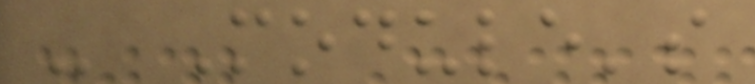- Module's
